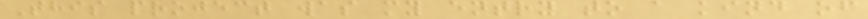This project was my entry to a kind of
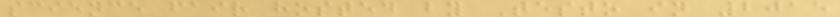science fair hosted by Testo in 2015
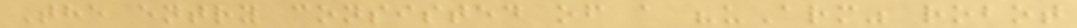The entry consisted of a "uArm" robot
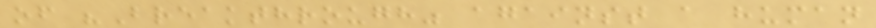of "Breakthrough" against a human
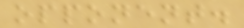opponent.
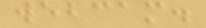webcam.
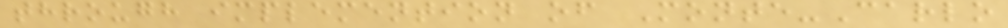through implemention of Monte-Carlo
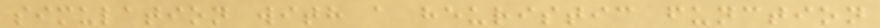simulation with a heuristic function
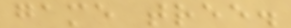game tree.
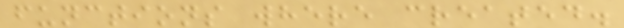functions where created.
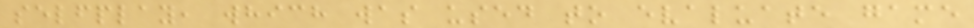selfplay, which was used to evaluate game
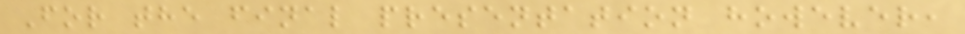For the final presentation however,
